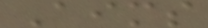Aims
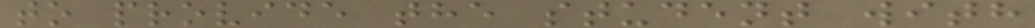to provide the student with
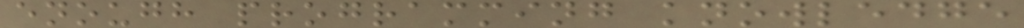enough programming knowledge
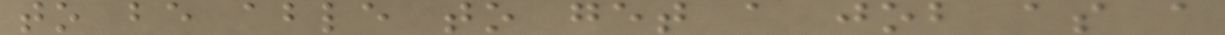to be able to get a job as a
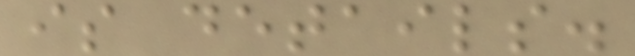is details.
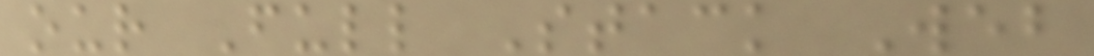our Full Stack Web
